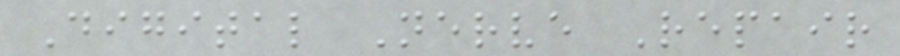Digital Nerve Repair
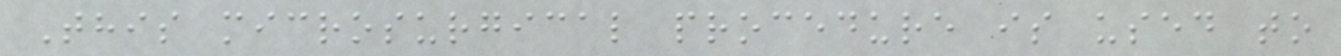This microsurgical procedure is used to
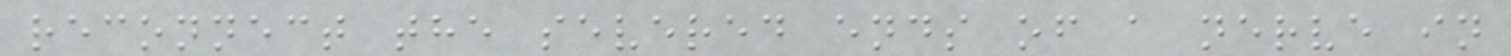reconnect the severed ends of a nerve in
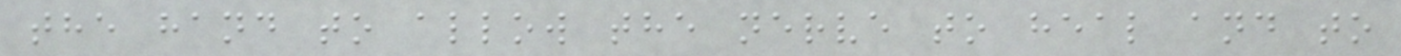the hand to allow the nerve to heal and to
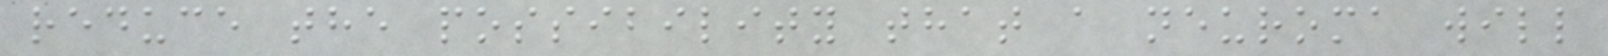reduce the possibility that a neuroma will
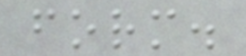form.
